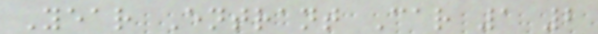Year Entrant Car 1 2
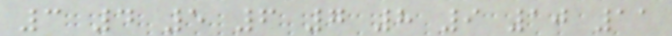3 4 5 6 7 8 9 10 11
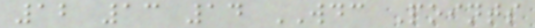12 13 14 WDC Points
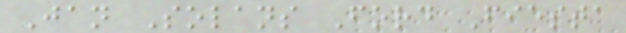Jan Solans Ford Fiesta
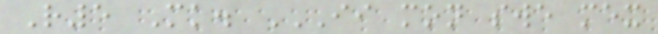R5 Mk. II MON SWE MEX
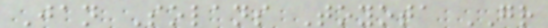Jan Solans Toyota GR
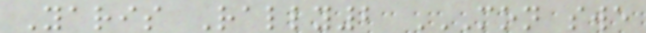Yaris Rally2 MON SWE
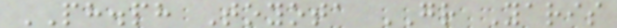PH.ph Toyota GR Yaris
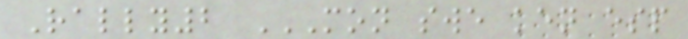Rally2 MON SWE KEN ESP
